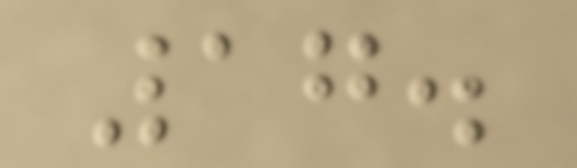17.
